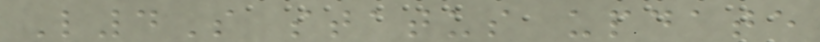L4S status update
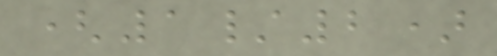(1/2)
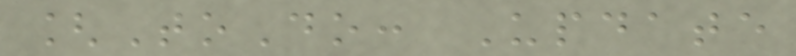[ToDo: Update
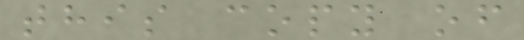this copy of
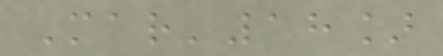Mar'18]
